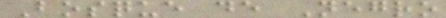Bosque de Negro
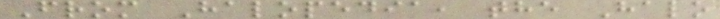From Halopedia, the Halo
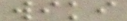wiki
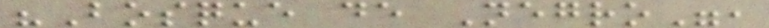"Bosque de Negro",
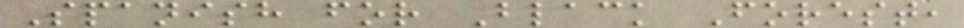Spanish for Black Forest,
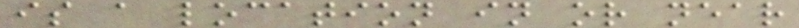is a location in or near
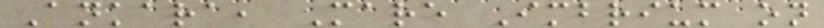Ankara, Mare Imbrium on
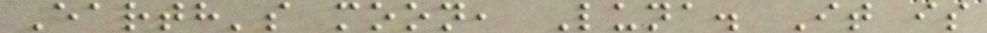Earth's moon, Luna. It is
